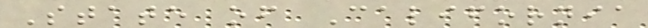State of California
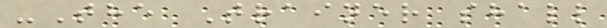-The Trainer shall
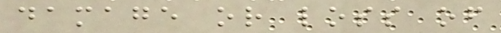damage or loss of
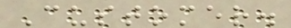Customer.
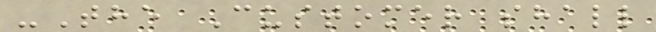-The Customer shall
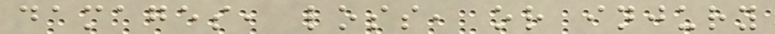damages, loss, or injury
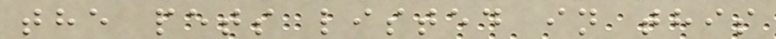the pets listed in this
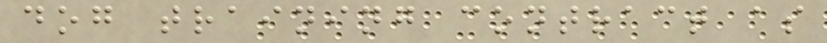dog training contract as
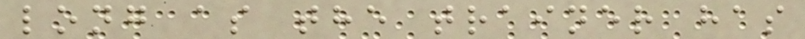long as the trainer has
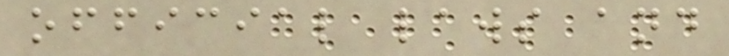official laws and
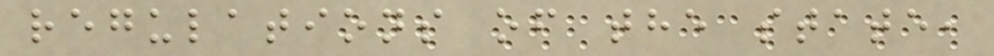regulations of the state,
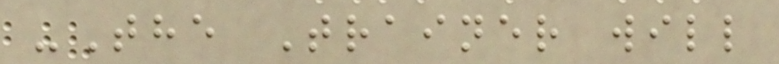-The Trainer will
